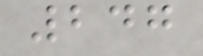247
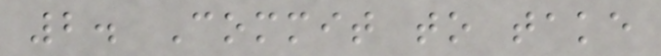2. Commit to take
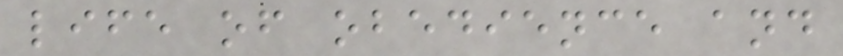life of obedience and
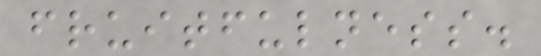fruitfulness.
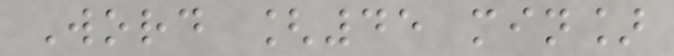Word [45 min]
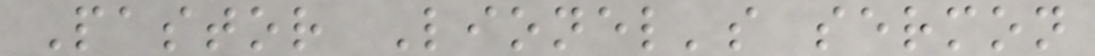Pastor Lionel's sermon
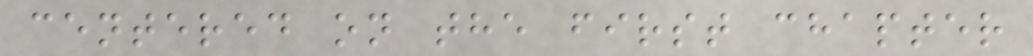centered on the first chapter
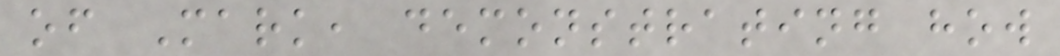of Mark, demonstrating how
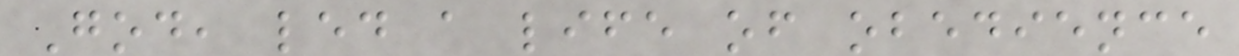God, led a life of obedience
